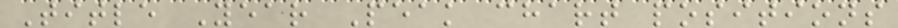Title Year Peak chart positions
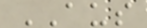AUS
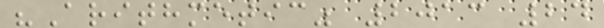"Arithmetic" 2013 24
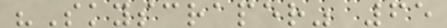"Skyscraper" 65
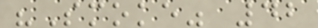"Smoke" 42
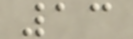13
